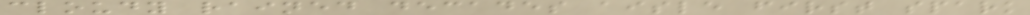cloudy rained decades aisle first spark
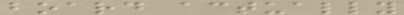board actually
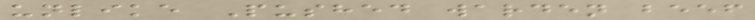unlike Pushed warden beef
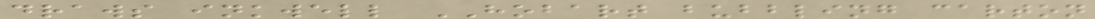draws inkwell HOBART bubbling carton
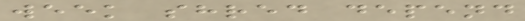week shred depend
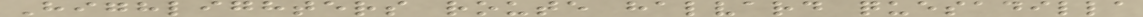Highlighters route halvard quesadilla
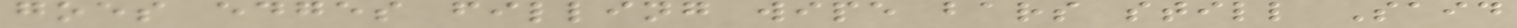goes edges filling wipe bars still Said
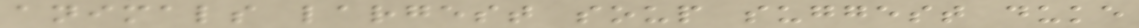animals largest soup suggest duke
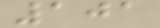101
